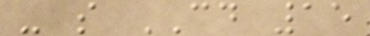- s CD 15
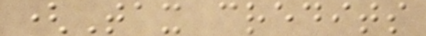(Tax credits
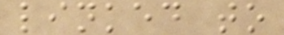linked to
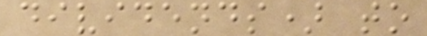dividends) to
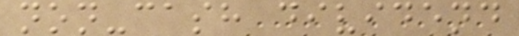non-cash dividend
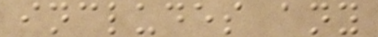includes any
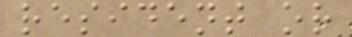resident or
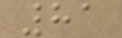81
